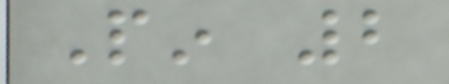Pin 2
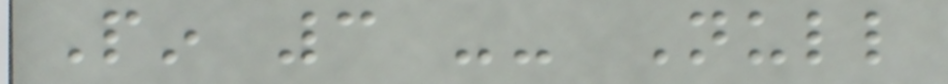Pin 3 -- Null
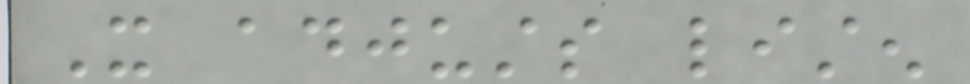It adjusts listen
